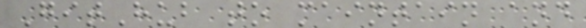GitHub to maintain and
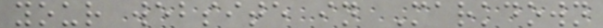your website in Markdown
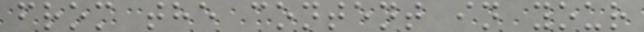from the content in your
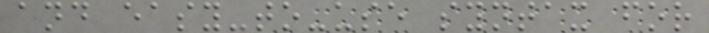and easy-to-use syntax for
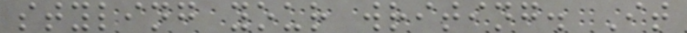styling your writing. It
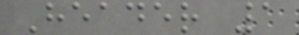Header 1
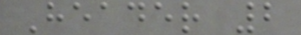Header 2
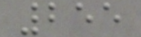255
